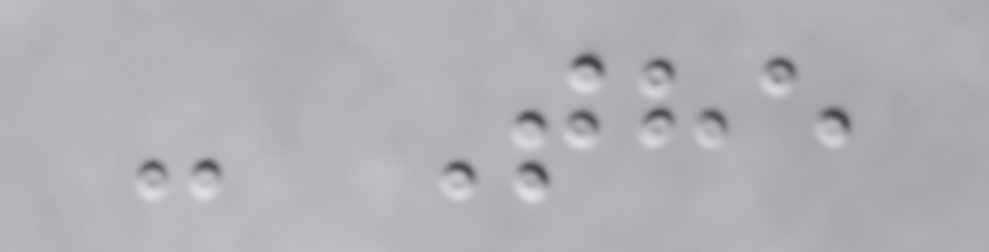- The
